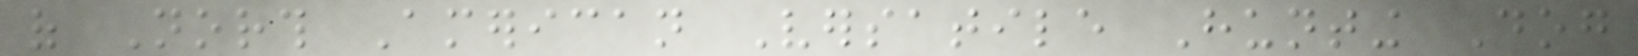of North American Versatile Hunting Dog
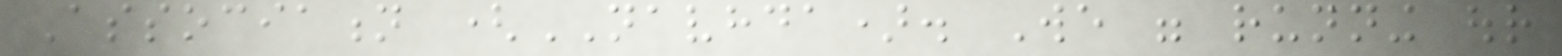Association (NAVHDA). We were running our
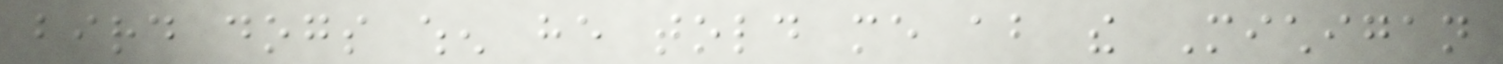bird dogs when he told me about the Michigan
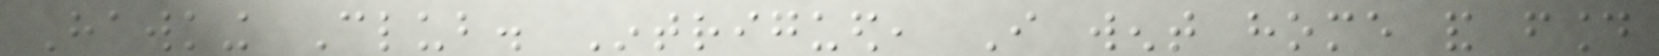Hawking Club. Intrigued, I went home and found
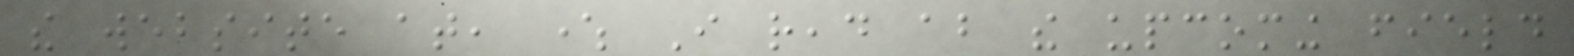the website at, where I read about the upcoming field
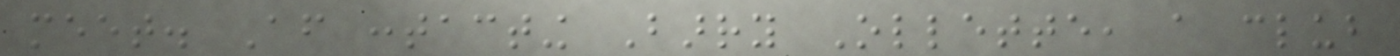meet. After contacting Barry Ollette, a club
